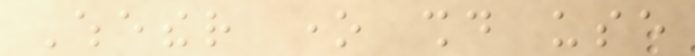Whether one should use
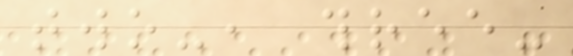two-, three-
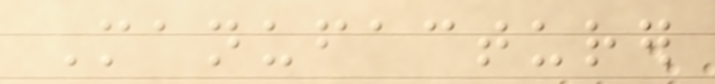Manufacturer
